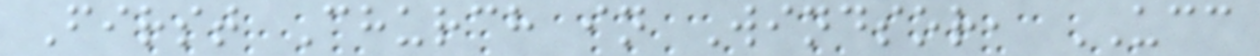First Church in Windsor, UCC
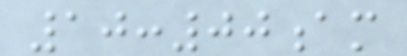10:00am
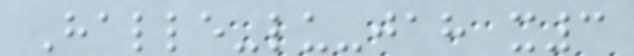Halle-lu-jah x3
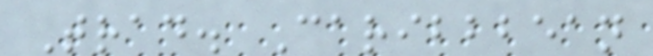Trad. Caribbbean
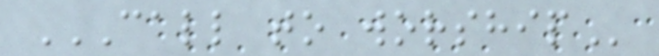CALL TO WORSHIP
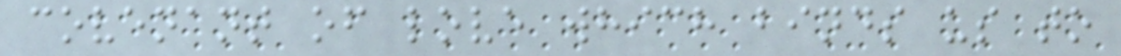covenant of love which binds us to
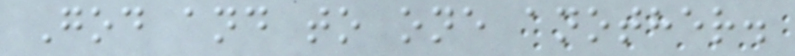God and to one another.
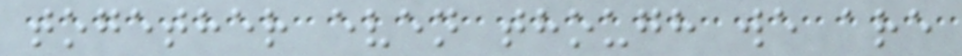together even though we are
